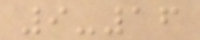9-16
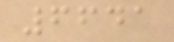6641
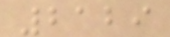2129
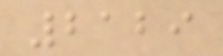2129
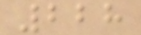228
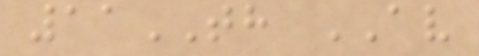11TH AV
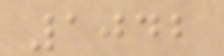1042
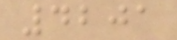4201
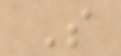S
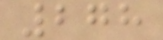278
